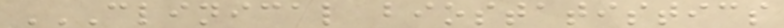CLINICAL BIOSTATISTICS
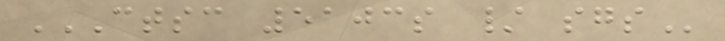CTSC 5103S / SGS
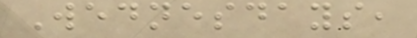Wednesdays,
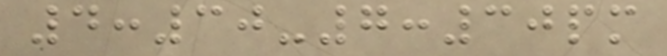4:30-7:30pm
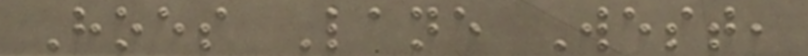Hoes Lane West,
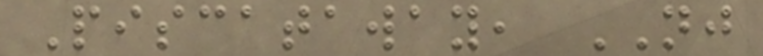Piscataway, NJ
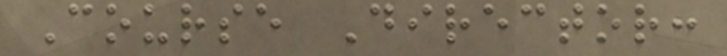Course Director:
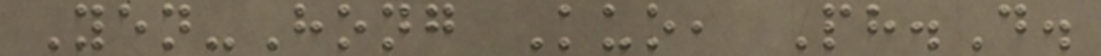Yen-Hong Kuo, Ph.D.
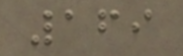169
